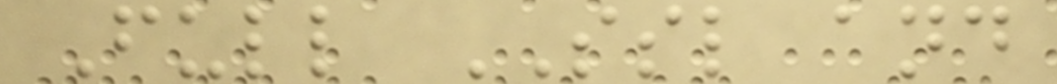Full SSL and
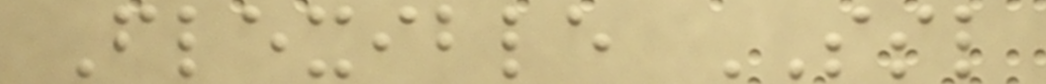Flexible SSL
